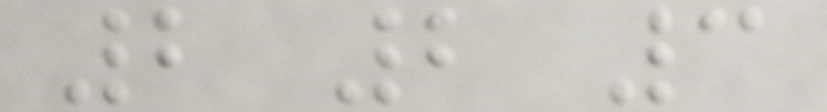2 2 3
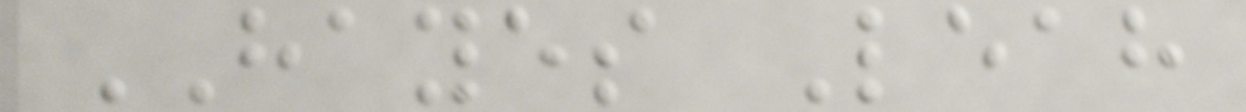HAYES Leah
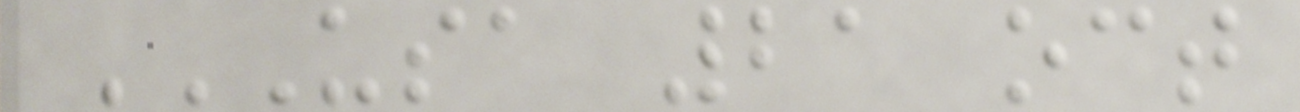USA 21 OCT
